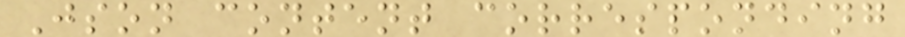Json content corresponding
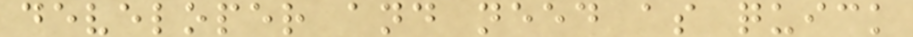developer and need as quick
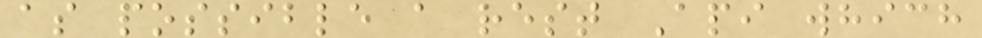as possible a rest Api which
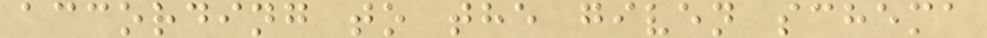according to the given schema
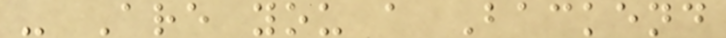- Are you a Backend
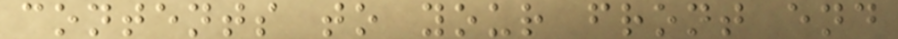contents to your front end
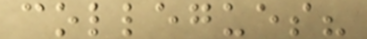collegues?
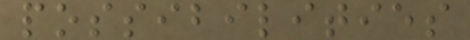possibilities
